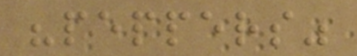"peppers"
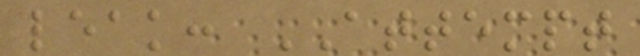leak: ATTEMPT
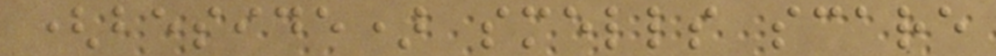(beside) smells scare
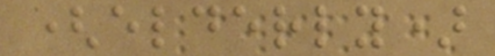(elderly)
